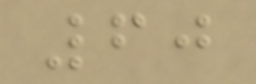60
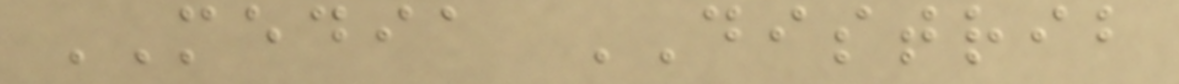MEDIA DISTRIB
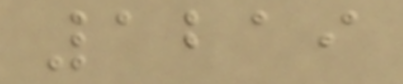1219
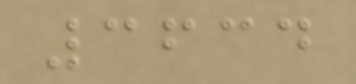3634
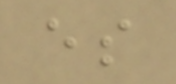es
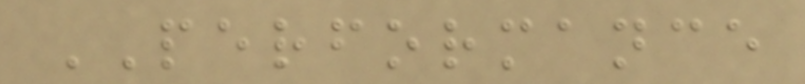PERFORMANCE
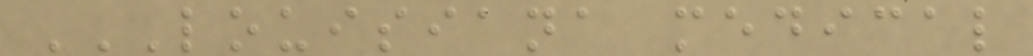LOUISIANA MEDICAL
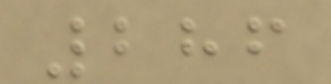286
